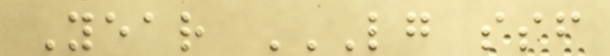Year LG SSF
